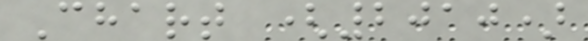Chart (2010)
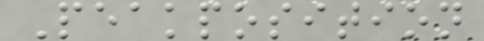Peakposition
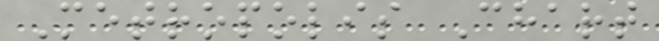Metropolis Chart
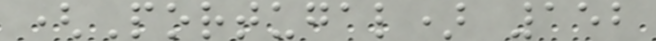(Portugal) 152
